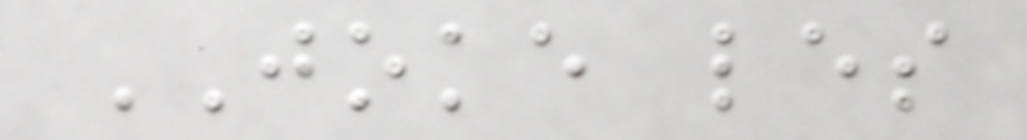JOKE les
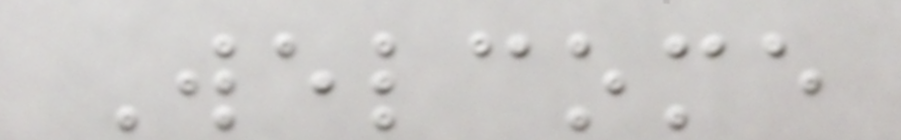Welcome
